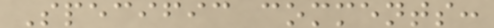Specific comments:
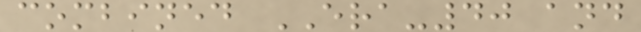combined ERA-40 and
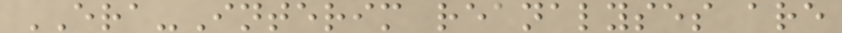ERA-Interim reanalyses are
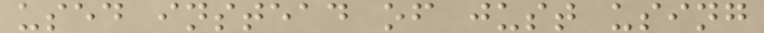used instead of just using
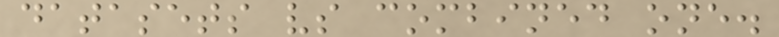datasets vs combined one.
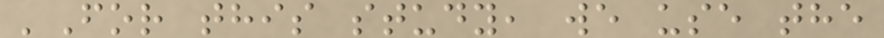'For this study, we use the
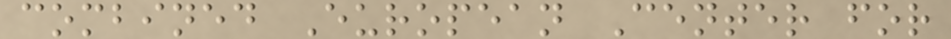combined European Center for
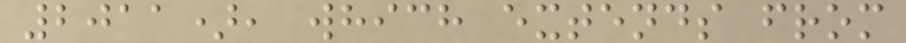2011), which extends from
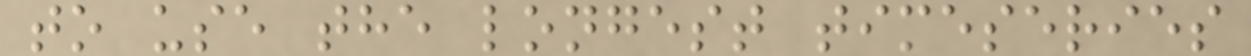to use the longest timeseries
